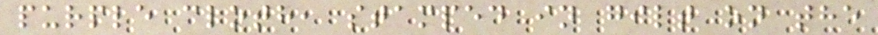purple cloth, stamped in gilt on the
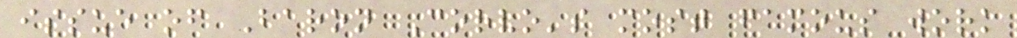issue of Baron Corvo's most famous work
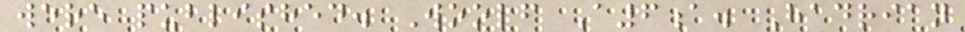were published. Woolf A6a. Hadrian
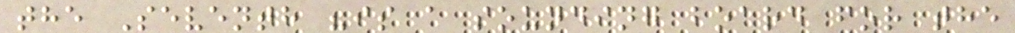the Seventh "is a sounding board for the
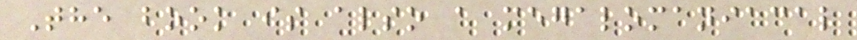The book is also a megalomaniacal
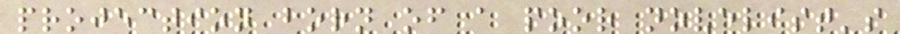projection born of a poor novelist's
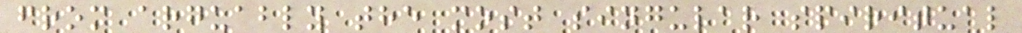from arguably the most singular spiritual
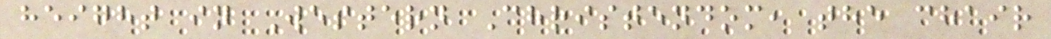height in Western Christendom, the chair
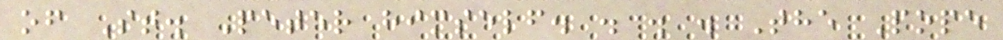of St. Peter himself. . . . The Pope
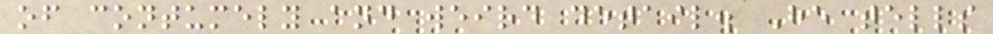of contumely and weird detail. He tells
